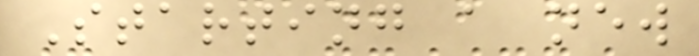Starting a new
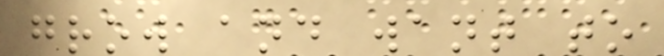grow and want to
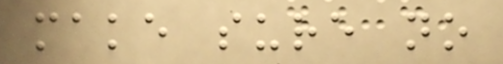make sure no
